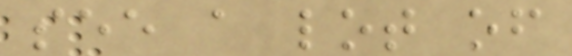see a lot of
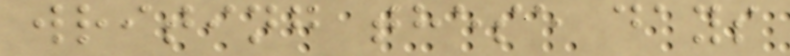writing these days
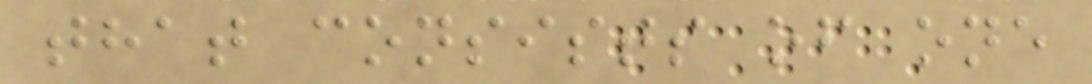that consists of one
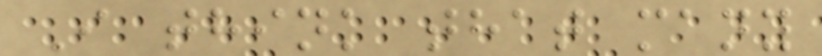I think that many
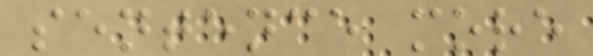sentence more
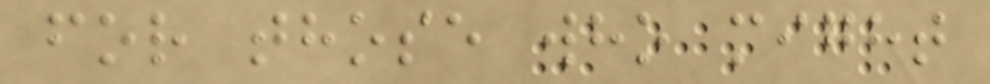for those who might
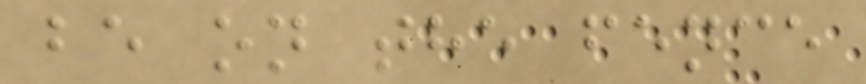be on the fence
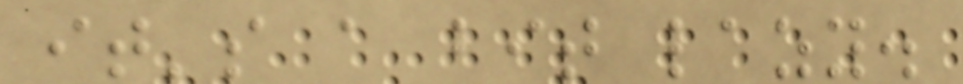it's a bit lazy.
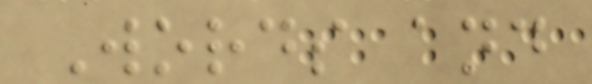Words and
